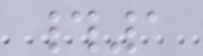#1
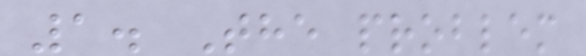1. The problem
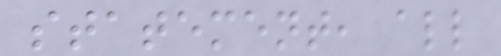statement, all
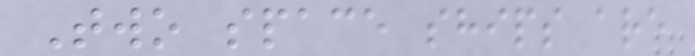Two space ships are
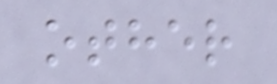other
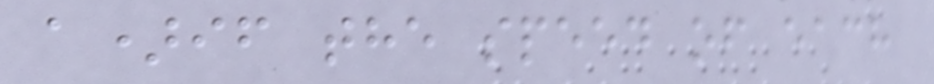a)if the speed of each
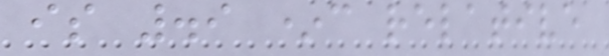is .9 *c relative
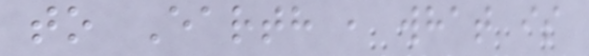to Earth , what is
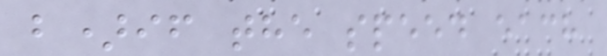b)if the speed each
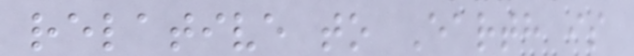relative to Earth is
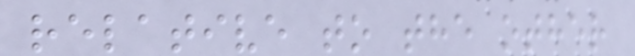relative to the other
